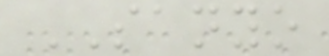SANYO
